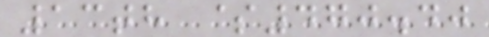13th $470.40
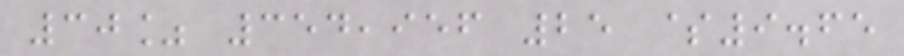30% 354,956 25 $9.65
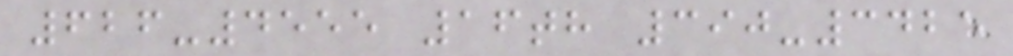626-4555 16th 390-3425
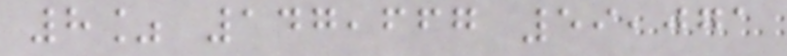8% 147,667 59,071
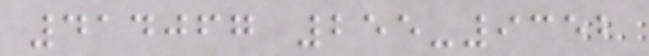414067 255-9352
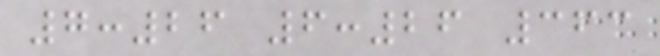7:26 6:26 363
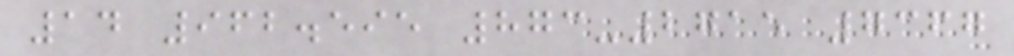14 962.595 873-2715 7367
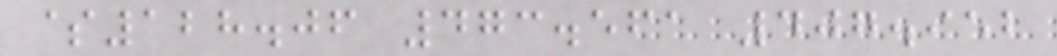$128.06 473.561 407.952
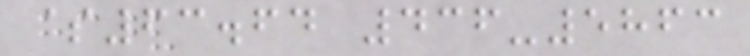$63.64 436-5863
